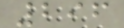296
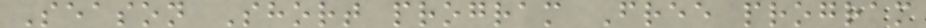Season Short program Free program
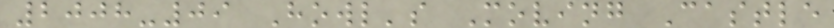2008-09 Howl's Moving Castle
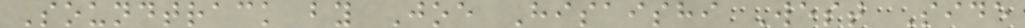Soundtrack by Joe Hisaishi West Side
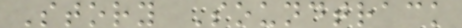Story Soundtrack
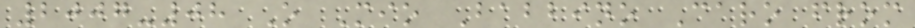2007-08 O Mio Babbino Caro from
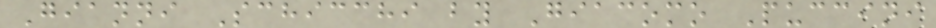Gianni Schicchi by Giacomo Puccini
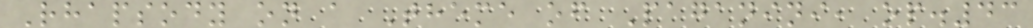Rhapsody on a Theme of Paganini, op.43
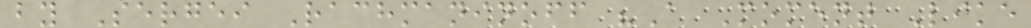by Sergei Rachmaninoff "A Moment Like
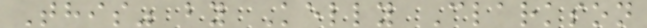This" by Kelly Clarkson
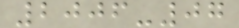2006-07
